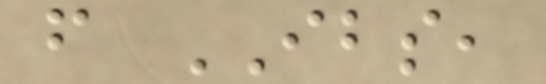from IBS,
